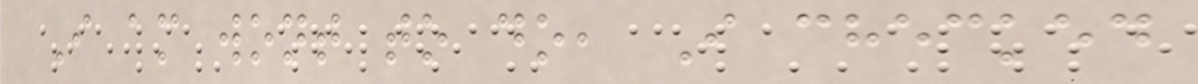I am wont to do, I checked
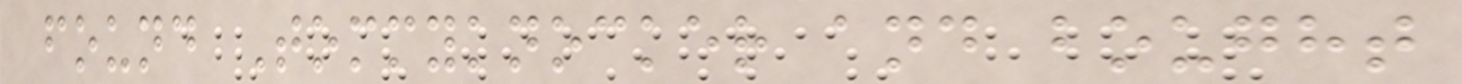found Tommyknocker and bought
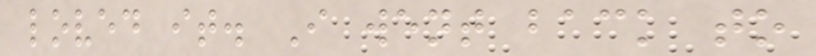loved it. I went back to
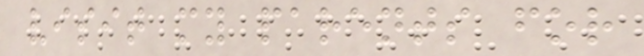visit my parents for
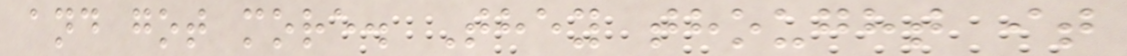and got more. They thought it
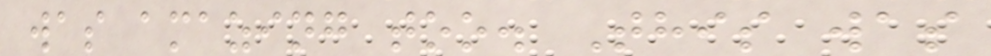was amazing too. This was
